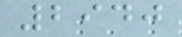2940
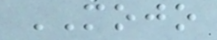MOJO
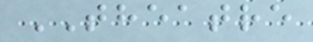THEATRE
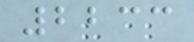2233
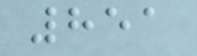851
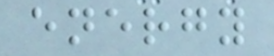energy
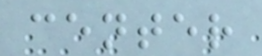center
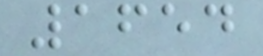1654
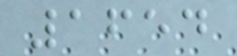1654
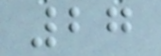27
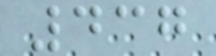437
